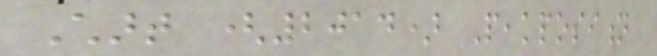Chart (2014) Peakposition
